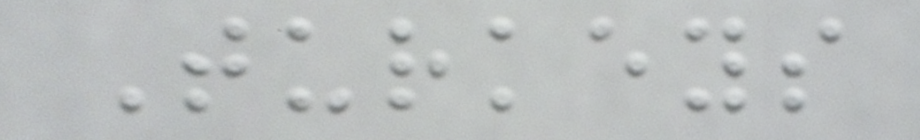Turkeys
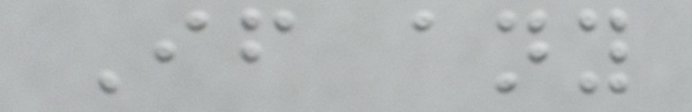If any
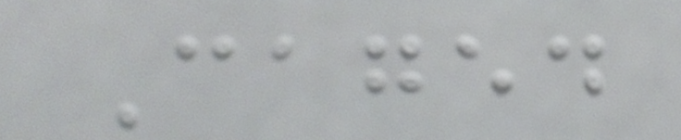Caged
